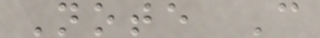Note C
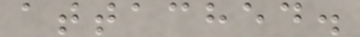attached.
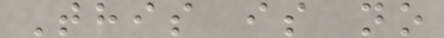This is no
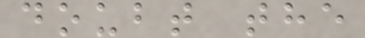doubt the
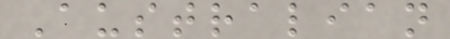Australian
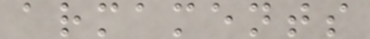armaments
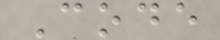Code
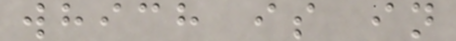which is in
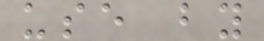use by
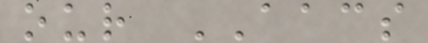our AACS
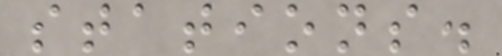stations.
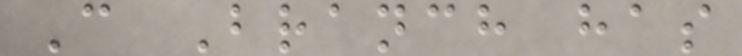C Branch has
